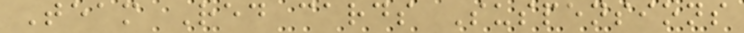Team Red cards Suspensions
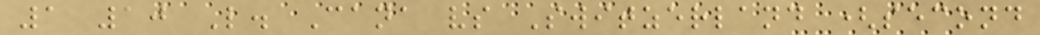1 10 L. Cana vs Switzerland (second
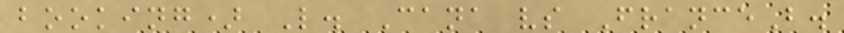booking) L. Cana vs FranceB.
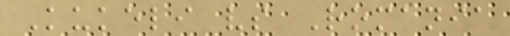Kukeli vs Romania
